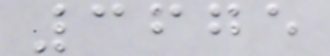3675
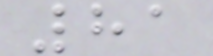81
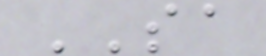SA
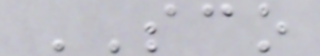SCO
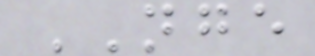NGE
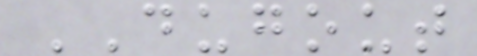DUGOUT
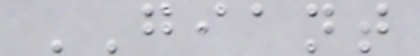GIANT
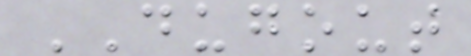DUGOUT
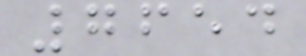7654
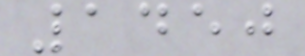1450
